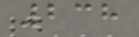238
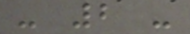- 2 -
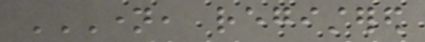NAME, REGISTERED
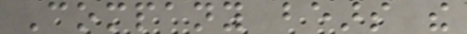Company bears the
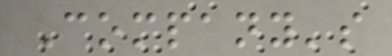Company's
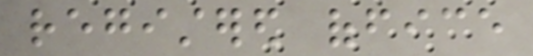registered office
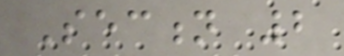Section 2
